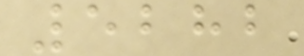5282
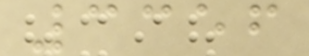3356
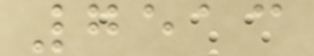7513
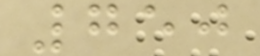750
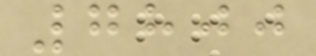7800
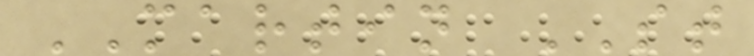MARTIN ST
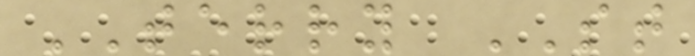TERRY ST
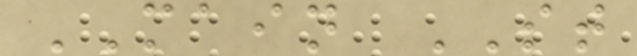MAIN ST
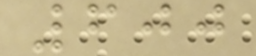600
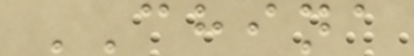CHINA
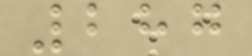287
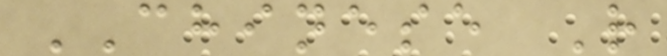CHINESE R
